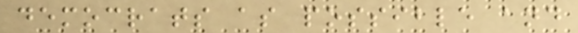democrats as possible and
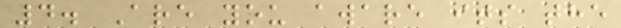4. Are you aware its the
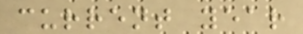current year
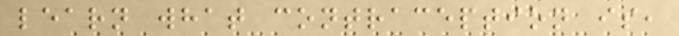learn what contraception is,
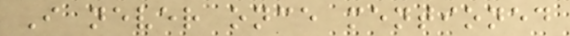I never once mentioned
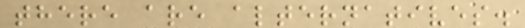there are alternatives.
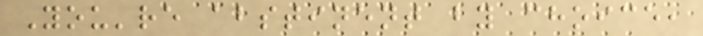You're abstinent by choice,
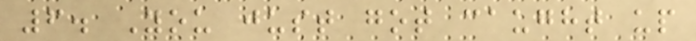6. You just got caught up
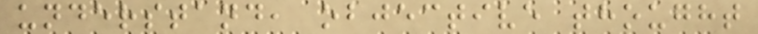understand, objective thought
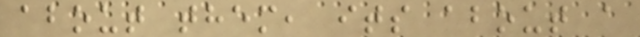about them, its about a
